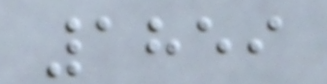1859
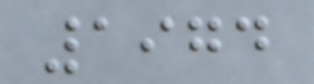1974
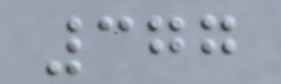377
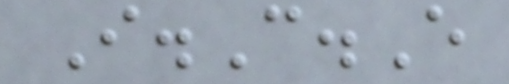I.C.E
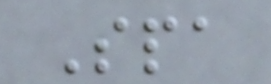Spa
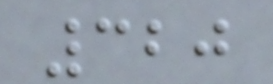320
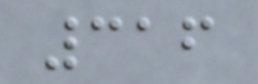316
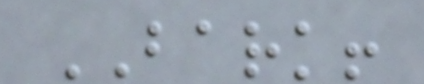BARK!
